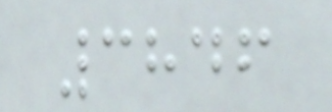3846
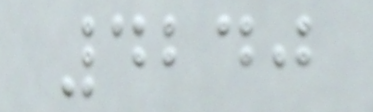4240
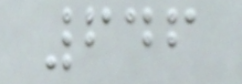646
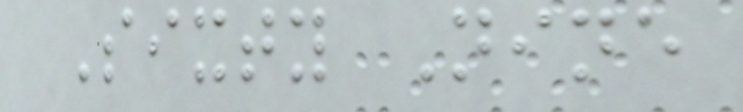Sixty Nine
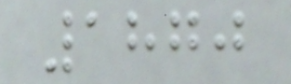1870
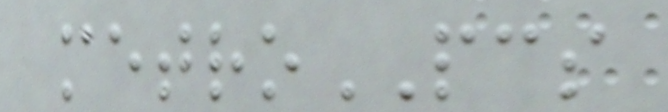metroPCS
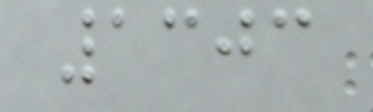1303
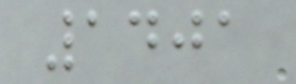1401
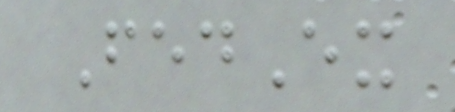FedEx
